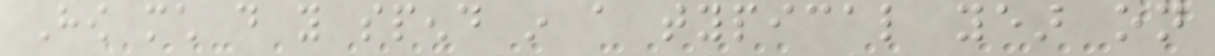How much do you spend in a typical year on
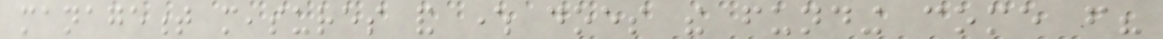management measures and where does the funding come from?
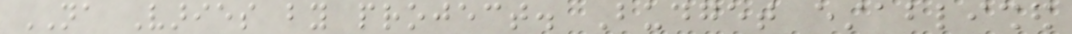NA Varies by project. Budget established
